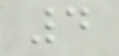4
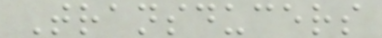Transducers
